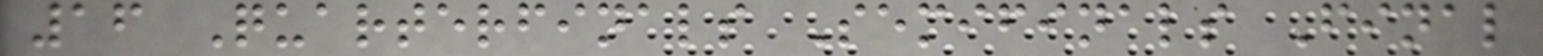16 Quarterfinals Semifinals Final
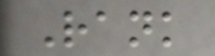Rank
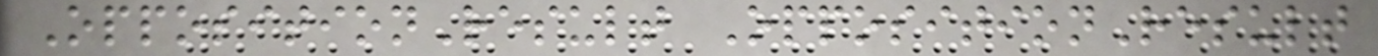OppositionResult OppositionResult
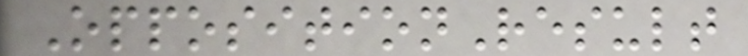OppositionResult
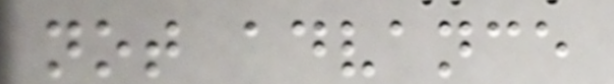not advance
